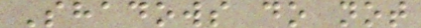Shadows do not
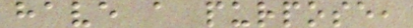have a purpose,
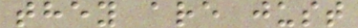they are just
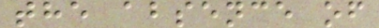the absence of
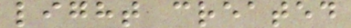light created
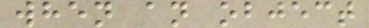when an object
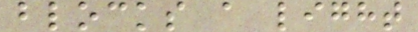blocks a light
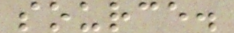source.
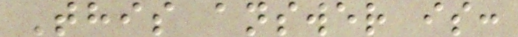This answer is:
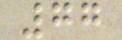77
